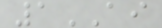1AI
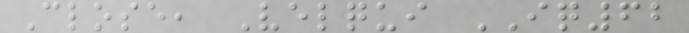Close, Velqui IQ62
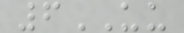6UU
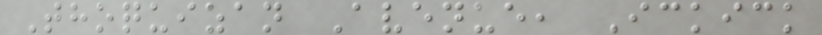Thoquizan Avenue, Ickick
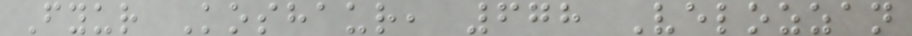Fyur Koshaur, 678 Velozzan
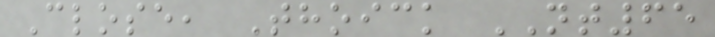Close, Thoick NT65
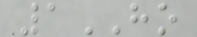1HO
